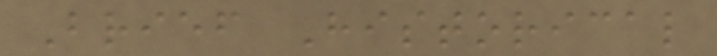Brief Historical
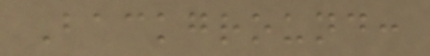Background:
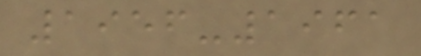1956-1961
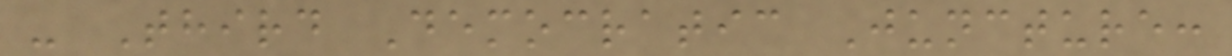- Third Democratic Juncture:
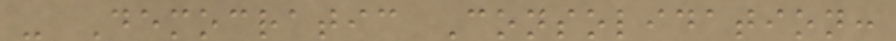- Democratic Consolidation:
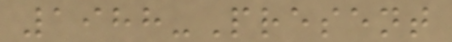1988-Present
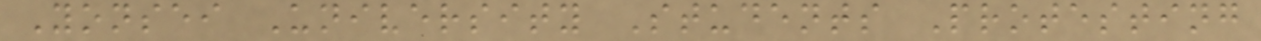Yonsei University Students Protesting
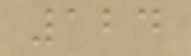124
